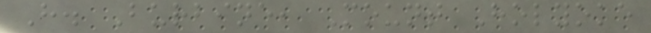H. Burbine, Mount Holyoke
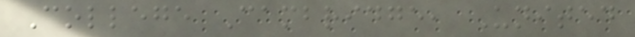College Cambridge, United
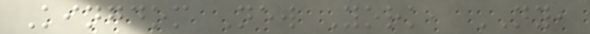Kingdom New York, NY,
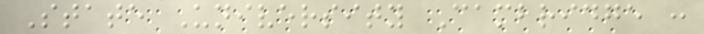State University Cambridge :
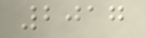2017
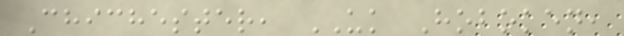Chichester, UK Hoboken,
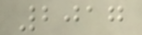2017
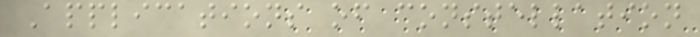Applications of constellation
